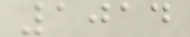1014
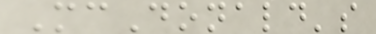McDonald's
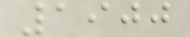1900
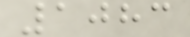1083
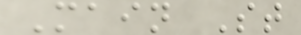Main St
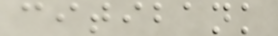citibank
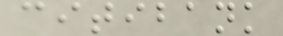citibank
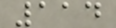114
